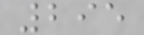295
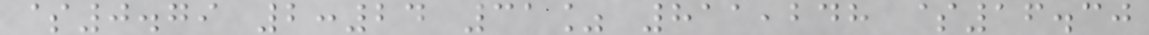$0.79 2:24 31% 811,248 $16.30
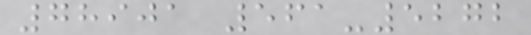78901 561-5272
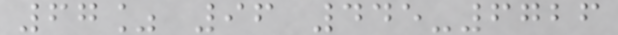67% 96 445-6726
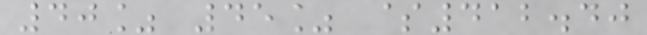40% 45% $412.40
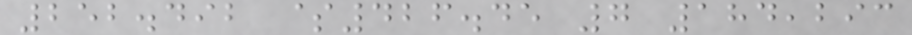252.492 $426.45 7 184,293
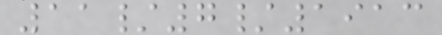11/7/1913
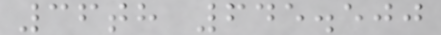36th 645.500
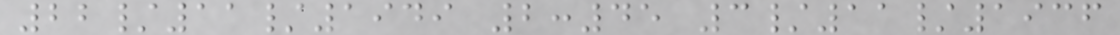22/11/1949 2:45 3/11/1936
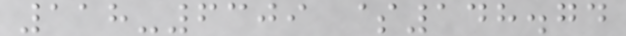118-6309 $148.74
